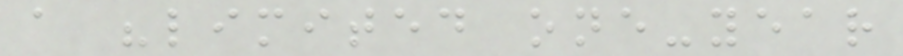a "limited one-year
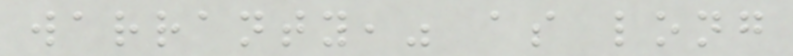warranty," as long
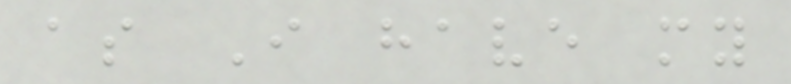as I have my
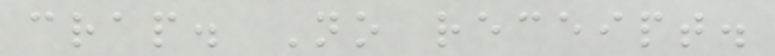crap. No receipt.
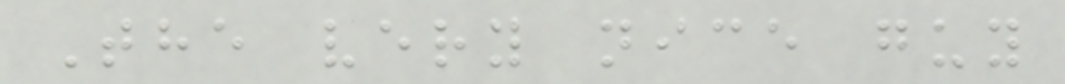The very nice guy
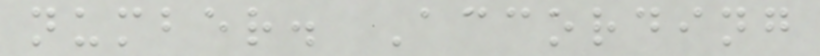number. According
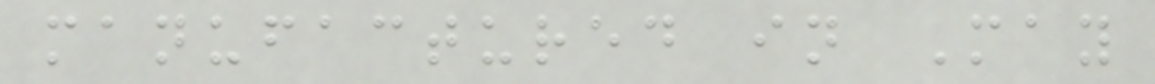manufactured in May
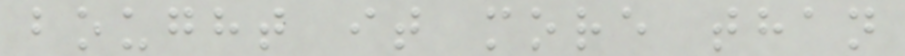bought it more than
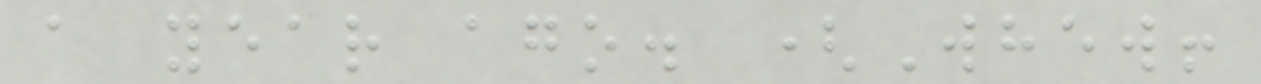a year ago. (Whew!
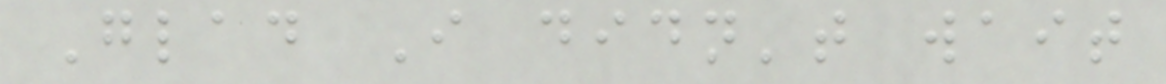Glad I didn't wait
